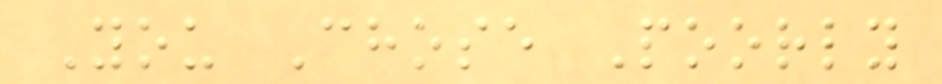You Chose Poorly
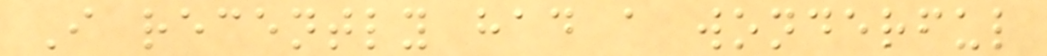I recently had a wonderful
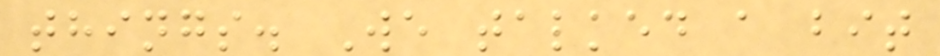things. We talked a bit
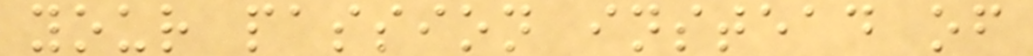your passion instead of
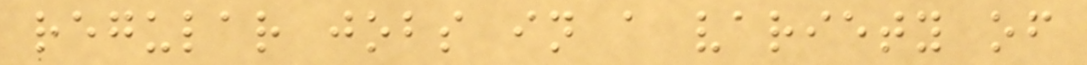regular jobs in a variety of
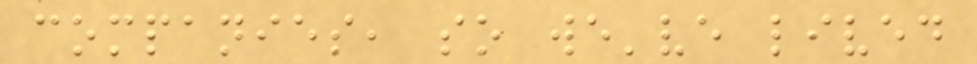companies, so we've lived
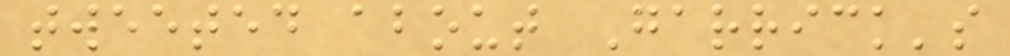tweeted about Garrick's
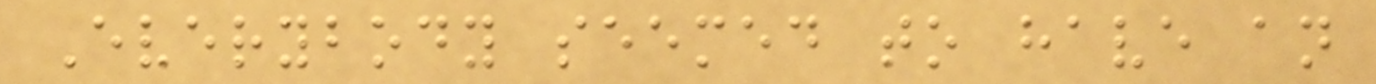Everybody seemed to have an
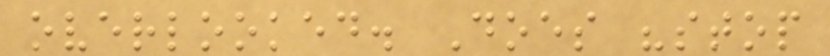overlooked. Does "stop
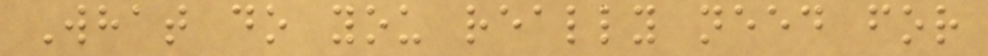What do you really need for
